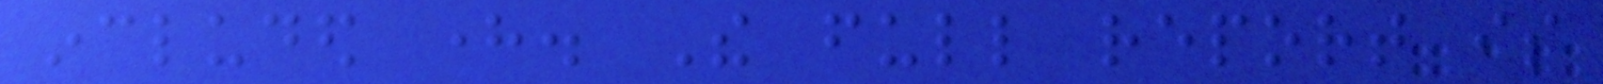included here. The full report is
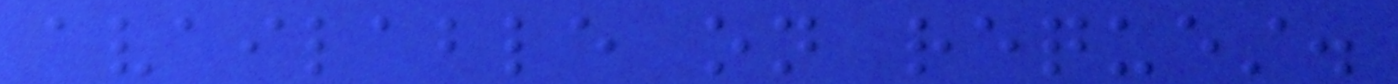available on request.
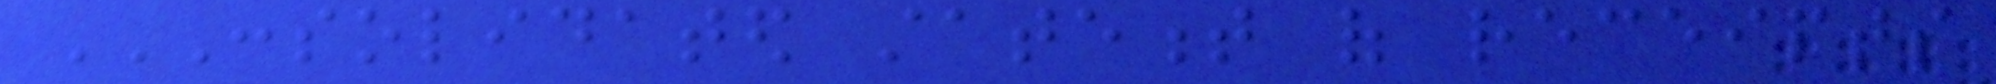CONSOLIDATED STATEMENT OF RECEIPTS
